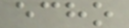echo
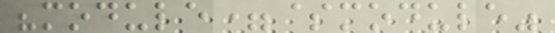"module=$module"
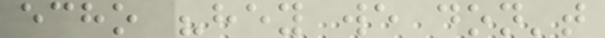echo "hey we don't
